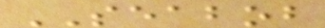SEABOB
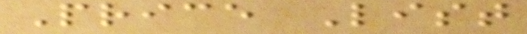Price List
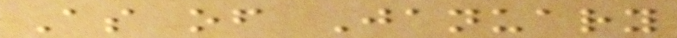As of January
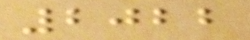2022
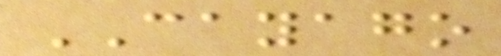CAYAGO
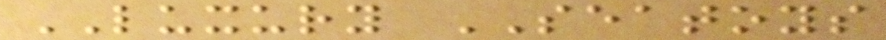LUXURY SEATOYS
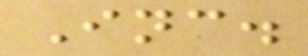Inc.
